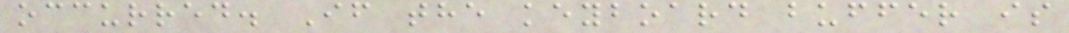occurred. If the keyboard buffer is
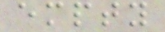empty
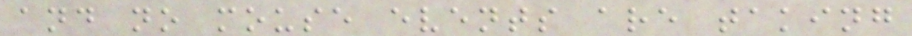and no mouse events are taking
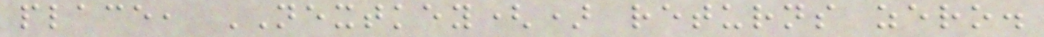place, NEXTKEY() returns zero.
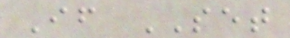If SET
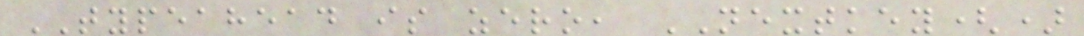TYPEAHEAD is zero, NEXTKEY()
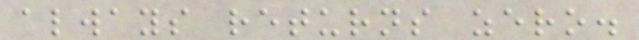always returns zero.
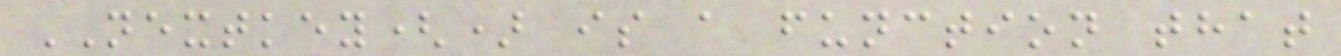NEXTKEY() is a function that
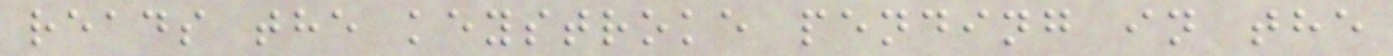reads the keystroke pending in the
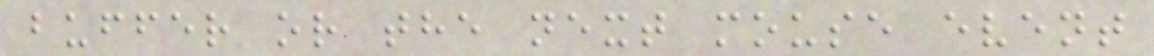buffer or the next mouse event
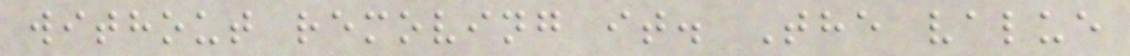without removing it. The value
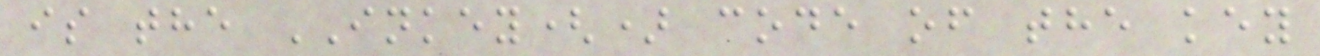is the INKEY() code of the key
